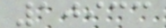10933
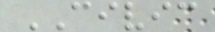CIVIC
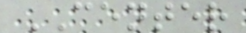CENTER
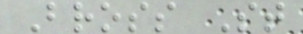Bross St
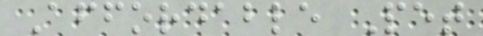Affordable Pet
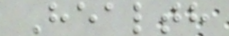Health
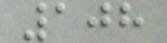108
